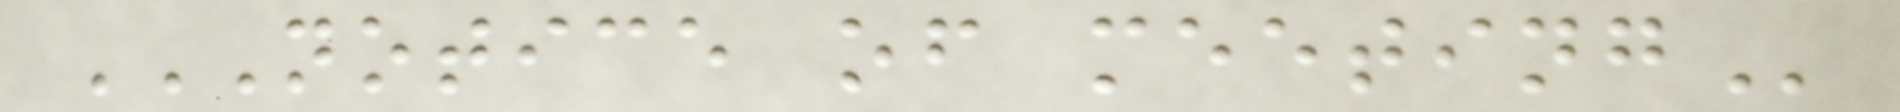NOTICE OF MEETING
